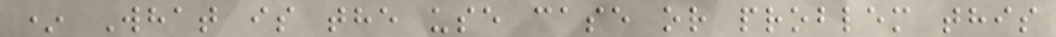* What is the use case or problem this
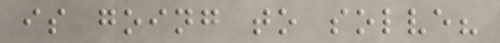is going to solve?
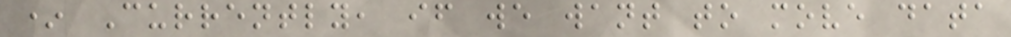* Currently, if we want to move data
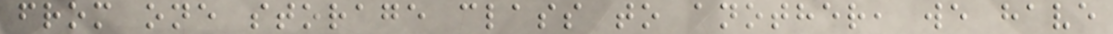from one storage class to another, we have
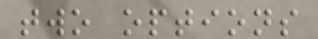two options
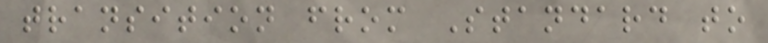transition from Standard to
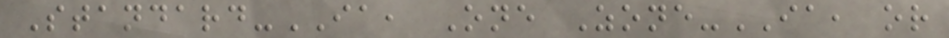Standard-IA, One Zone-IA, or
